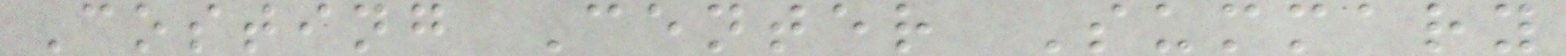Costing Center Summary
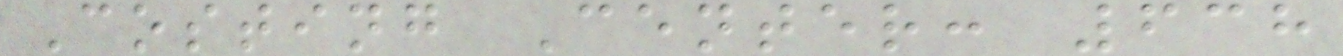Costing Center: 638
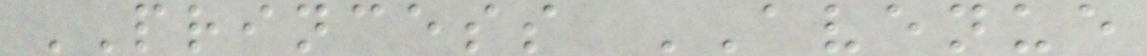PRINCESS AVENUE
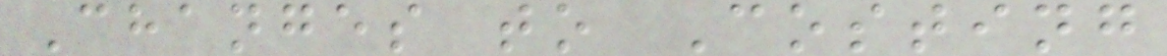Changes to Costing
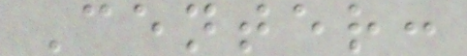Center:
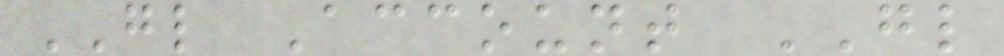GL Account GL
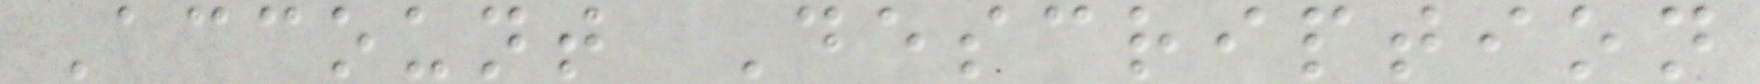Account Description
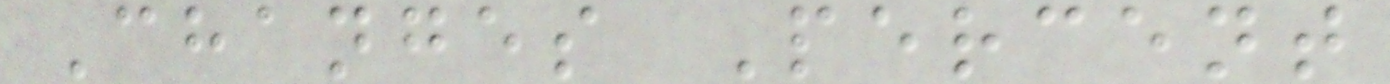Changes Percent
